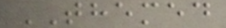THEMED
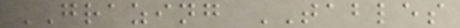GRAZING TABLES
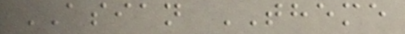ASIAN THEME
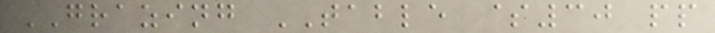GRAZING TABLE $30 pp
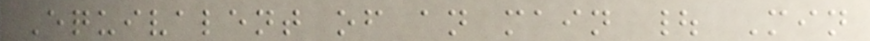Equivalent of an main | Min
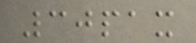30pax
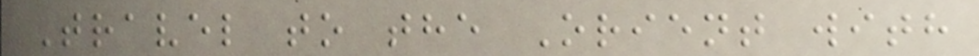Travel to the Orient with
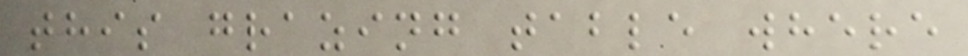this grazing table where
